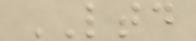LTD
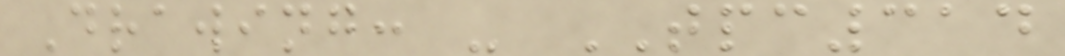Drawing: - TPC314
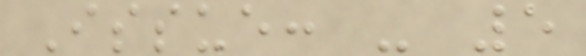Issue: - 5
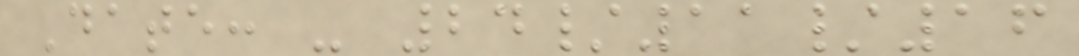Date: - 24/11/16
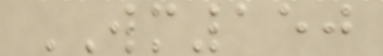WM150
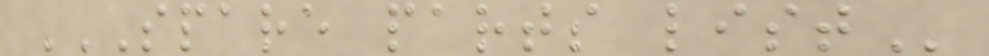SPARE PARTS LIST
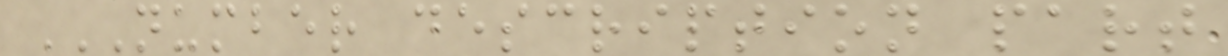NUMBER DESCRIPTION PART
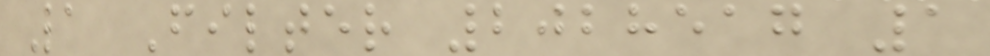1 Filter 2028517 1
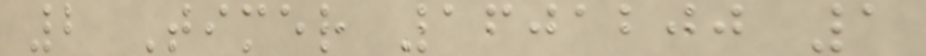2 Timer 1601200 1
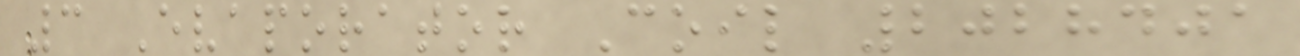3 Evaporator Coil 2028401
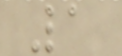1
